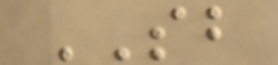SB
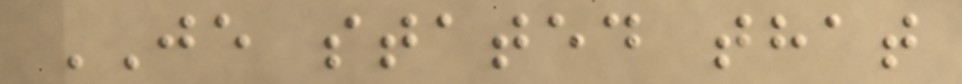JE stated that
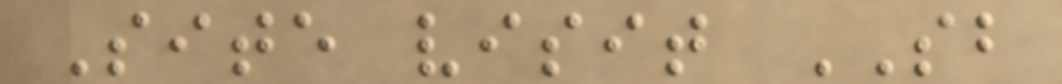Site visit SB
